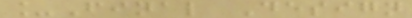_Final Design
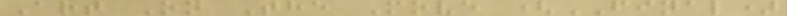Art On The Move (FINAL)
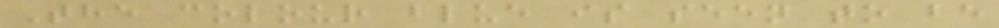The colour blue is seen to be
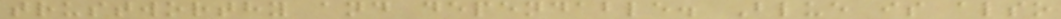trustworthy and dependable. Blue is also
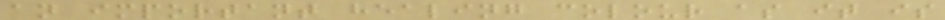an important healing colour as it is
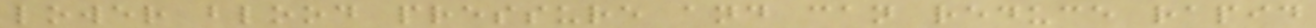lower blood pressure and can reduce rapid
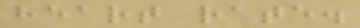heart rate.
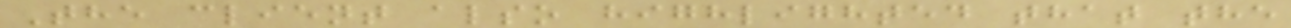The client also highlighted that the
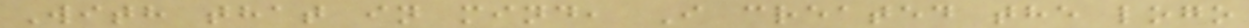With that in mind, I created the logo
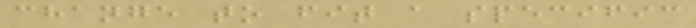change to fit a specific
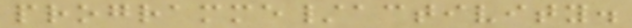programme/activity.
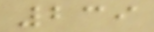239
